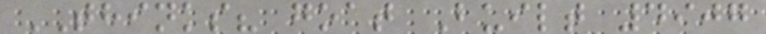THINKS? goat Built 4907
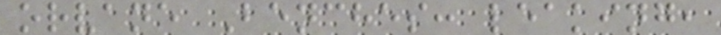orvane Benches: leaking,
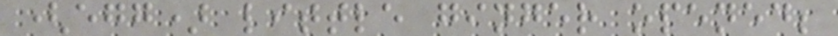(egg) little ginger opened;
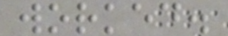worked.
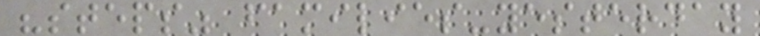"steps" families-yesterday
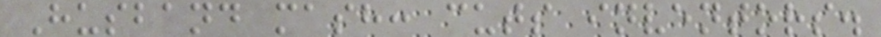Husband mash: cuts inventors.
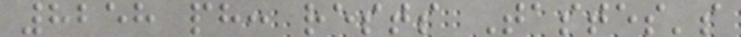8258 ph: rests Tastes's
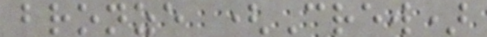bronze (Crew)
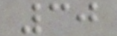30
